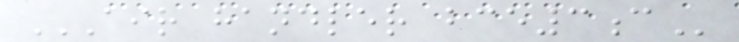AIR HANDLER BCE3C
